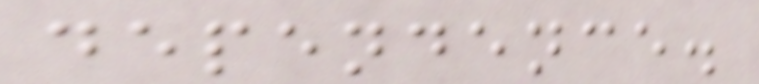dependence.
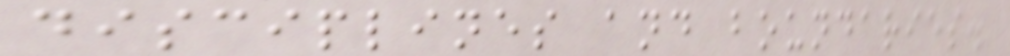disciplines and boundaries.
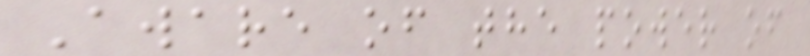Aware of the power of
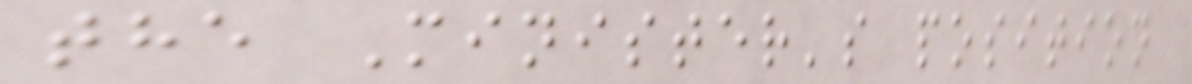the Minister's position
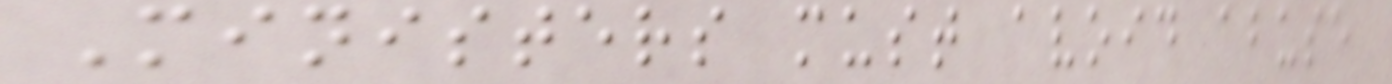Ministers must avoid abuse
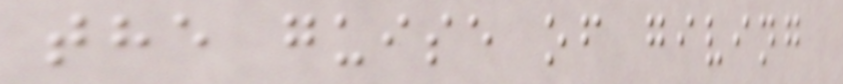the guise of giving
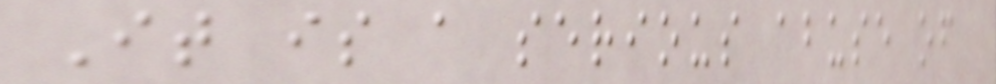It is a serious abuse of
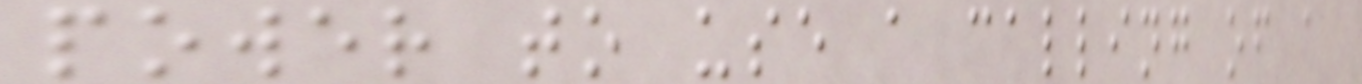power to use a calling of a
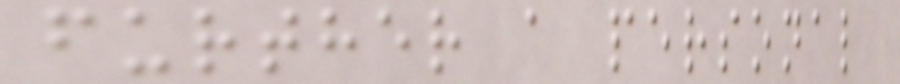further a personal
